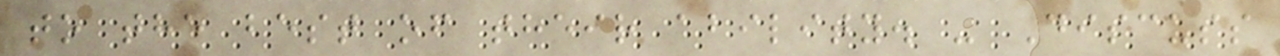to the best of their ability. - Discuss
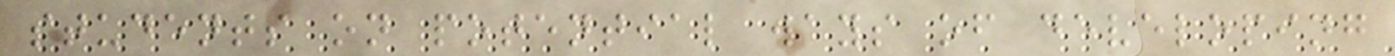students on potential ways of developing
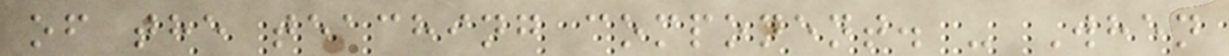of the teaching component. - When
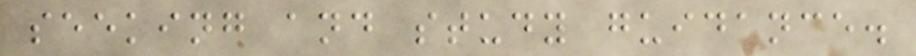seeking and study guidance.
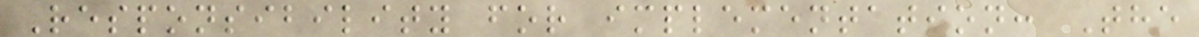Responsibility for implementation: The
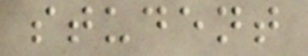student
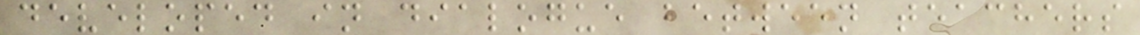developed in dialogue between teachers
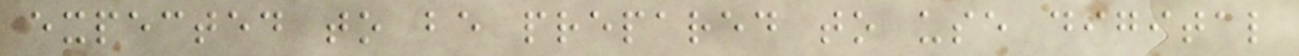expected to be prepared to use digital
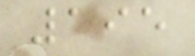195
